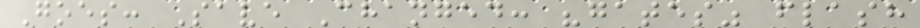Goes: Save Changed: "gates" flash
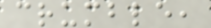crumble,
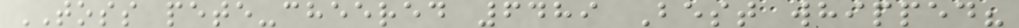TOSS pete-cheered 6489 Best whipped?
